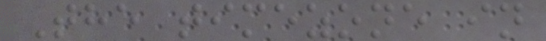The timezone in
